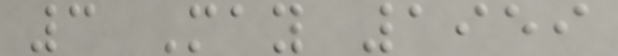3 May 1959
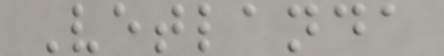Vetlanda
